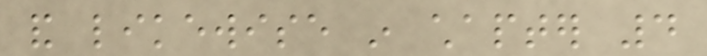and likewise in chapter 4
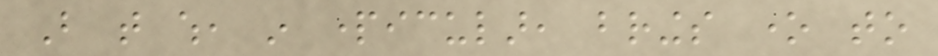But that which, in particular, brings one to
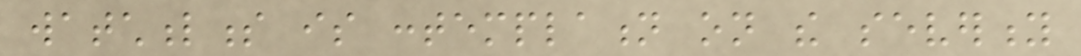watchfulness is contemplation on the severity
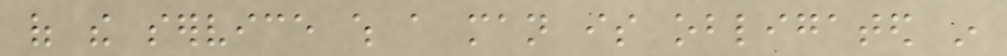of the service which a man is obligated in
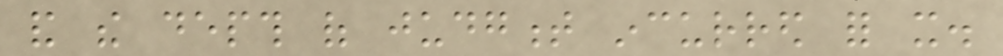and the depth of judgment incurred for it.
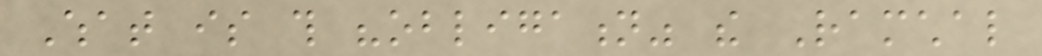What is this "obligation" the Ramchal
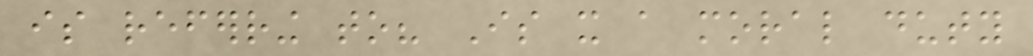is referring to? Is it a moral duty
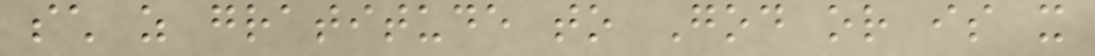such as gratitude to God or is it
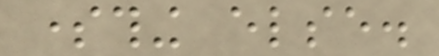something else.
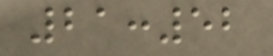21:52
